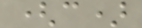(c)
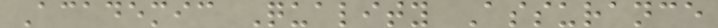Academic Quality Assurance
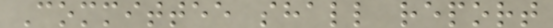Committee shall report
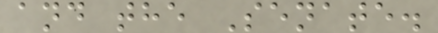and the Senate.
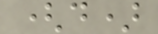(d)
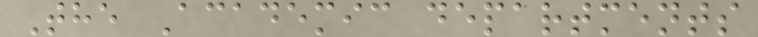The Academic departments
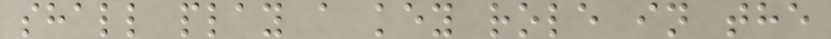shall play a key role in the
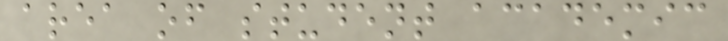area of student academic
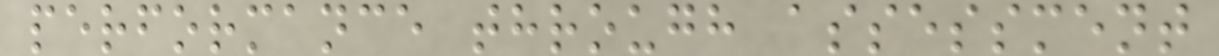performance through assessment
